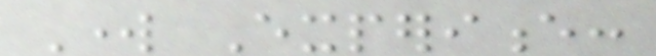Work Experience:
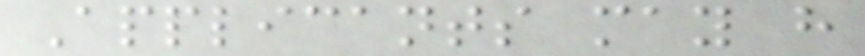Applicants may have
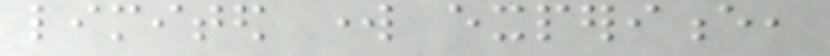limited work experience,
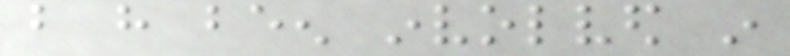but have been involved in
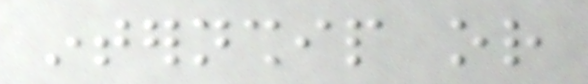internship or
